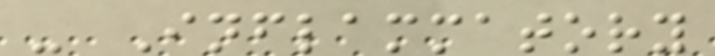- Inflammatory
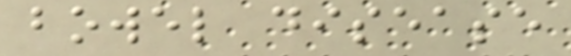bowel disease
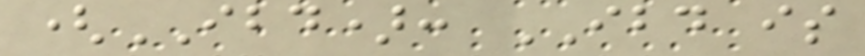(IBD): IBD is
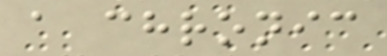a chronic
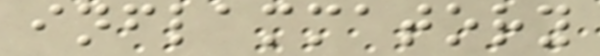inflammatory
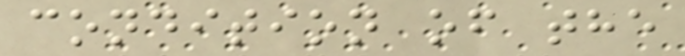condition of the
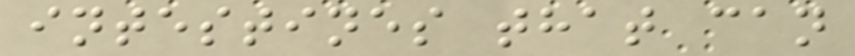intestines that can
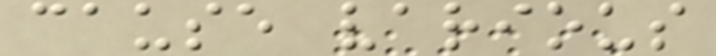cause various
